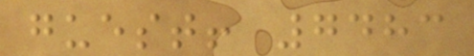guest! 7483
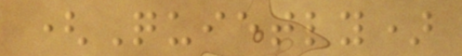(Quietly)
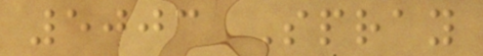5003 Spray
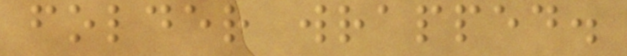folder wrapped.
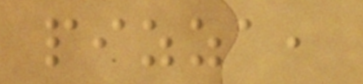pizza,
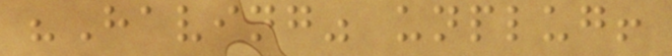"Having" unplug!
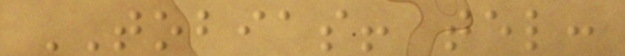TOBIAS! tel:
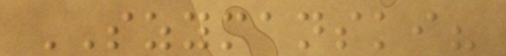SZYMANSKI?
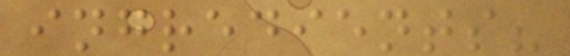ingredients?
